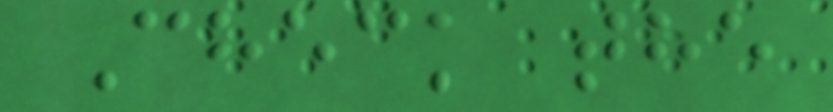Check the
